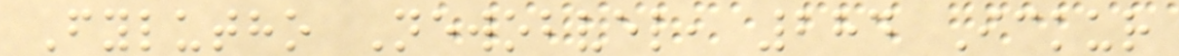Fylutho Newobvel, 284 Ickur
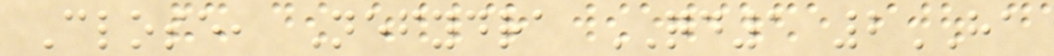Close, Nefydra QD1 2HA
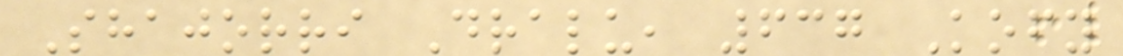Shajorri Dralu, 637 Kofy
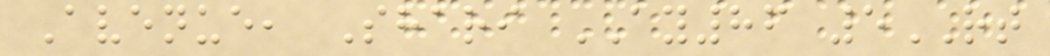Avenue, Shari AY86 5RT
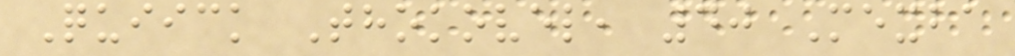Quiick Thokovel, 40 Mexba
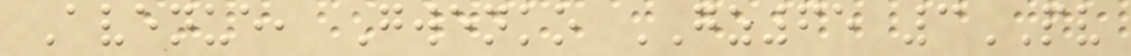Avenue, Gwenko GZ65 3PV
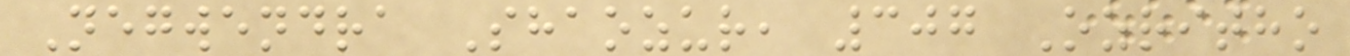Negwendra Shaozur, 307 Ozritho
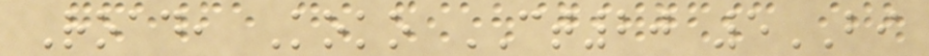Road, Koko CT20 5BI
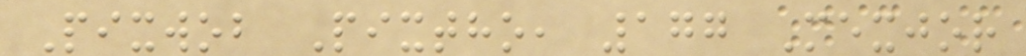Pixwob Pixtho, 177 Mexjor
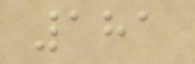181
